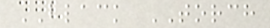BLACK TORCH
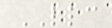LLC
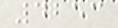4253
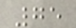75
